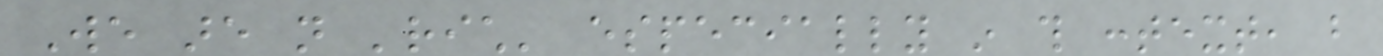We are not 'rich' especially in this context, but
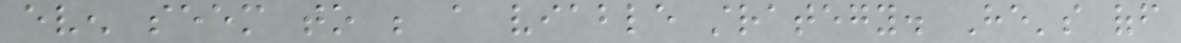even seem to be a viable strategy. He's off
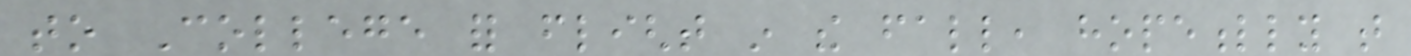to College for flight in the fall, hopefully that
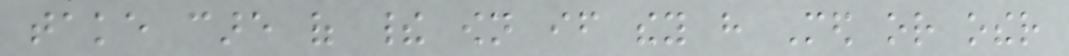take care of their own if they have Med or other
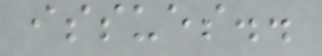issues..
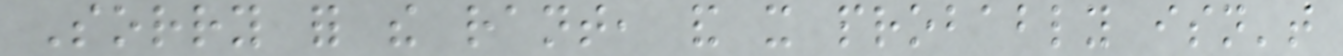Sorry for the rant, and it probably isn't
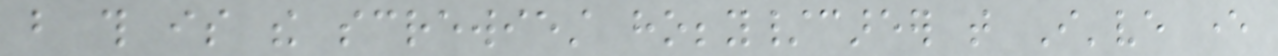but this is the screwiest hobby/career that I've ever
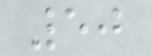50
